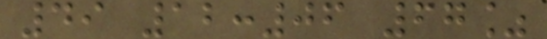49 12:06 67%
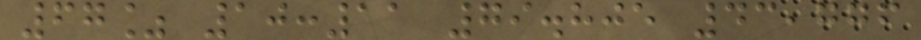67% 10:11 79.805 43,776
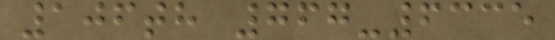106th 767-6335
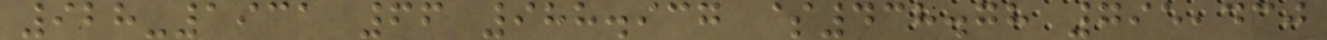928-1931 66 988.937 $438.78 795,430
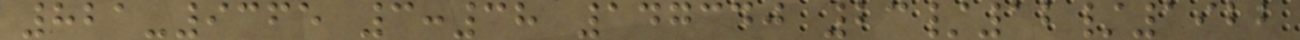821-9365 3:38 147340 23/12/1922
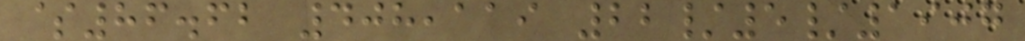$86.62 408,119 22/5/1907
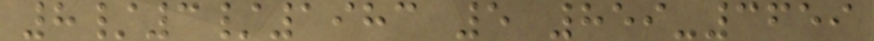8/3/1983 5 859-3659
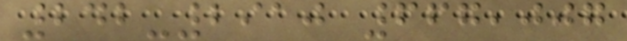242-2910 667,007
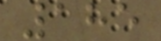185
